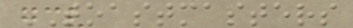TOASTMASTERS
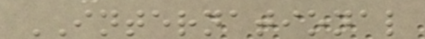INTERNATIONAL
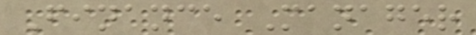Finance Manager
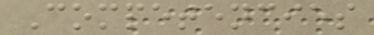Competencies
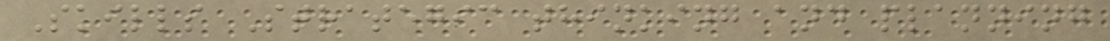Skills Strategic thinking and planning
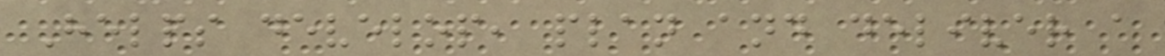Helps develop, plan and deliver a
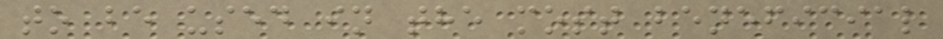to be used in the most beneficial
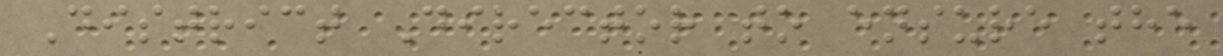District Director to ensure the
